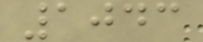1043
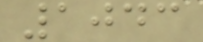1043
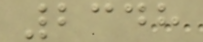2348
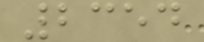2354
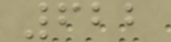622
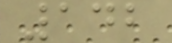142
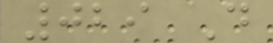029 D
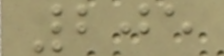205
